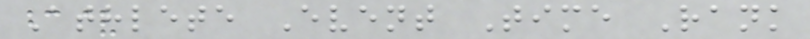Athlete Event Time Rank
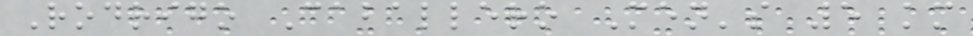Rodrigo Caballero Men's 5 km
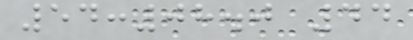54:08.0 44
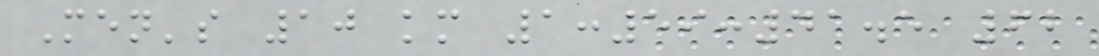Men's 10 km 1:59:41.5 62
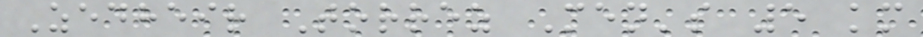Zedheir Torrez Men's 5 km
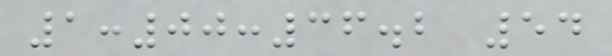1:00:36.2 54
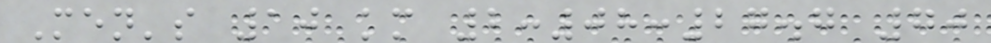Men's 10 km 2:08:27.7 70
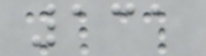131
